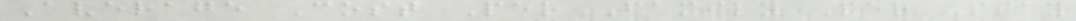Average Cost Per Family Per Stay
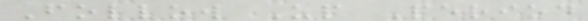Follow Up Period
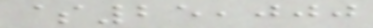$25,000
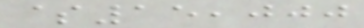$15,000
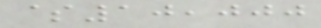$10,000
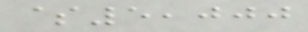$5,000
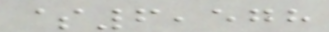$6,578
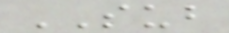SUB
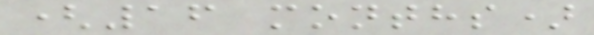(16 months)
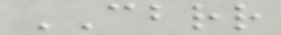CBRR
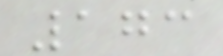173
